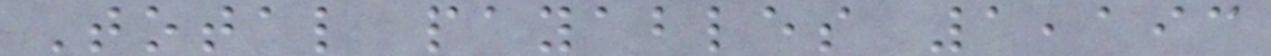Total payables 1,193
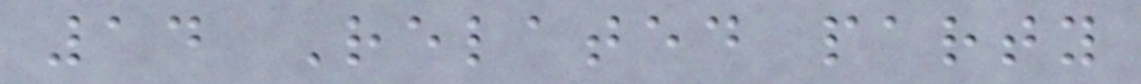14 Related party
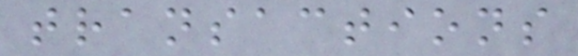transactions
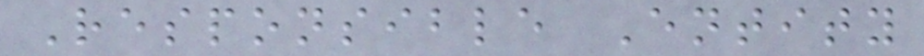Responsible Entity
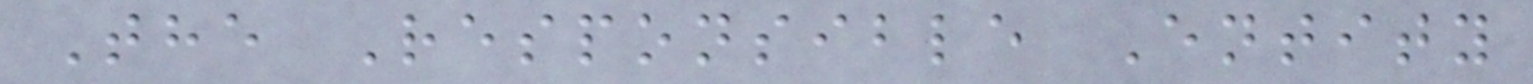The Responsible Entity
